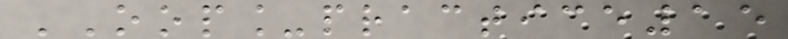OOP_practice15
